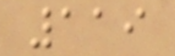119
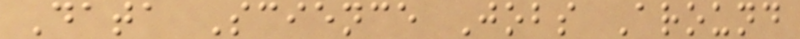Data Science Jobs Around
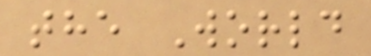the World
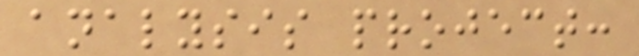analysis project:
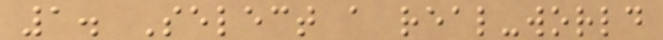1. Select a real-world
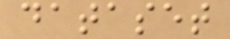dataset
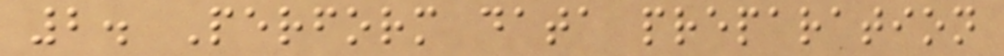2. Perform data preparation
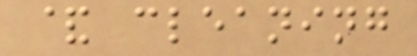& cleaning
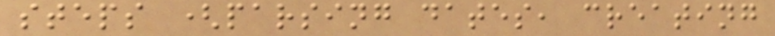steps (parsing dates, creating
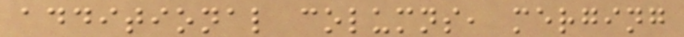additional columns, merging
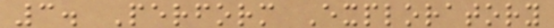3. Perform Exploratory
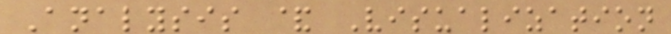Analysis & Visualization
